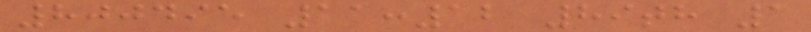800495 11:12 89th 1
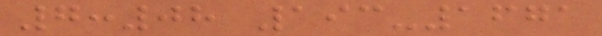7:08 193-1671
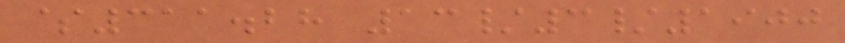$311.28 13/3/1900
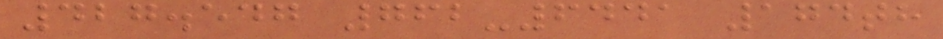427.547 762-6441 174th
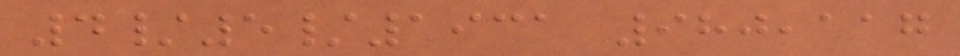4/5/1931 980,117
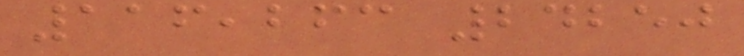116,263 24250
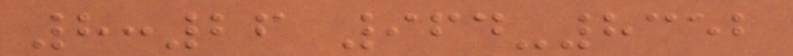8:26 964-8352
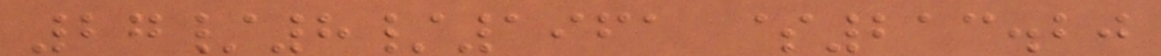27/8/1961 $213.20
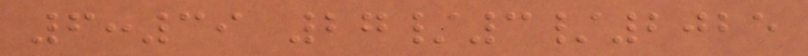6:39 27/3/2025
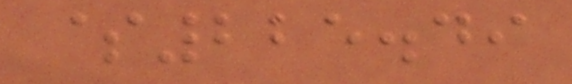$225.49
